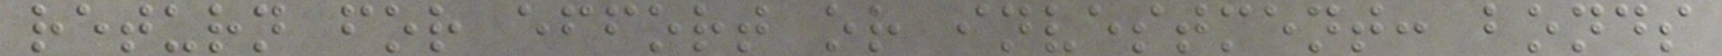return for effort or investment: bonds
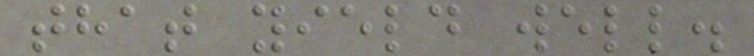that yield well.
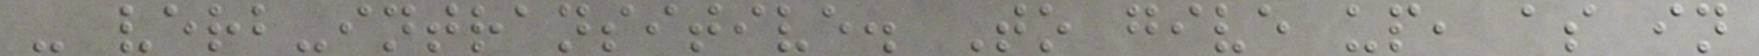- verb-intransitive. To give up, as in
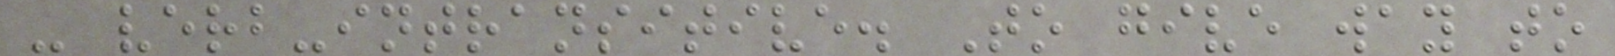- verb-intransitive. To give way to
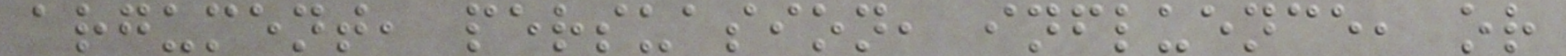argument, persuasion, influence, or
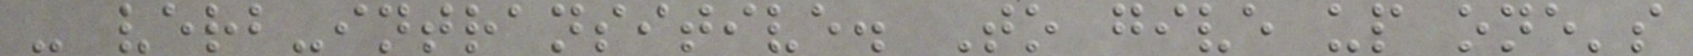- verb-intransitive. To give up one's
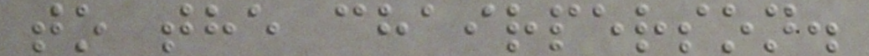to the chairperson.
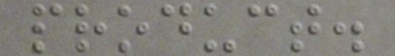product.
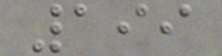199
